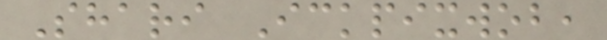Shari Ickpixwob,
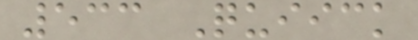533 Quiick
